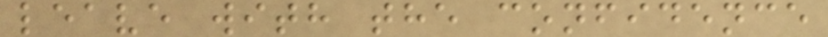leave with the confidence
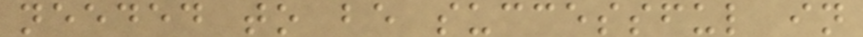needed to be successful in
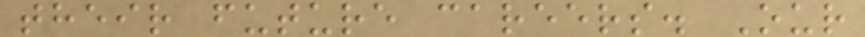their future careers. Our
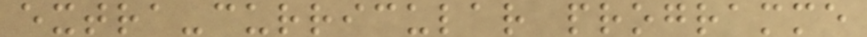extra-curricular programme
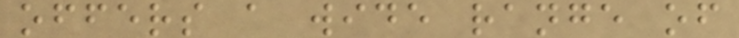offers a wide range of
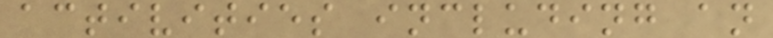activities including an
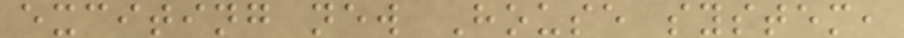exciting new House system,
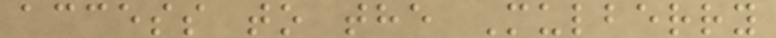access to the Mulberry
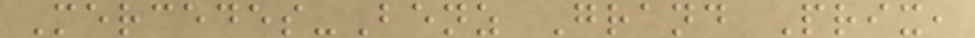Mercedes-Benz Grand Prix,
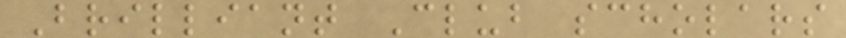Brilliant Club scholars
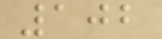102
